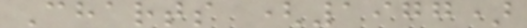Charts (1977)
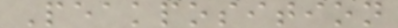Peakposition
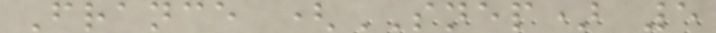France (SNEP) 5
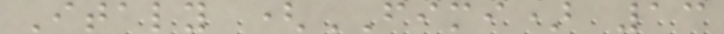Italy (FIMI) 13
